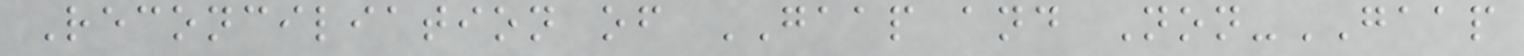Reconciliation of GAAP and Non-GAAP
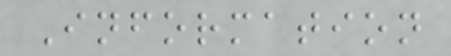Information
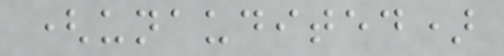(unaudited)
